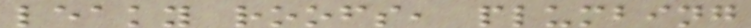leaky roofs, plumbing
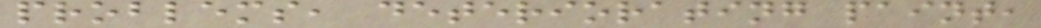problems, deteriorating paint,
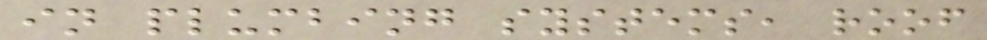in plumbing systems, roof
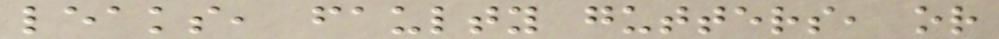leaks, faulty gutters, or
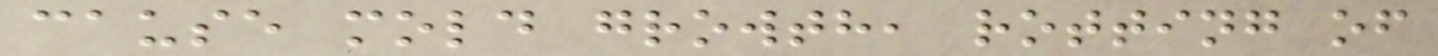cause mold growth, rotting of
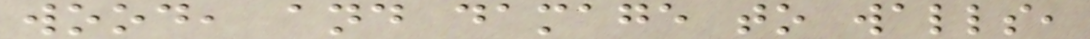wood, and damage to walls,
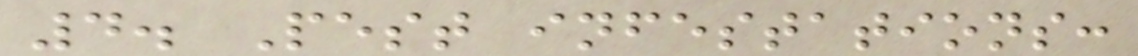4. Pest infestations:
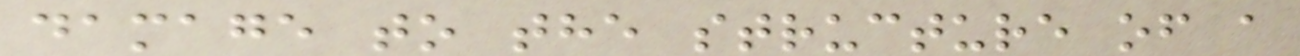damage to the structure of a
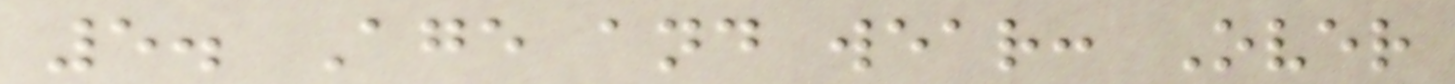5. Age and wear: Over
